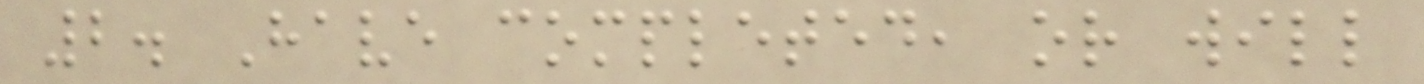2. Have completed, or will
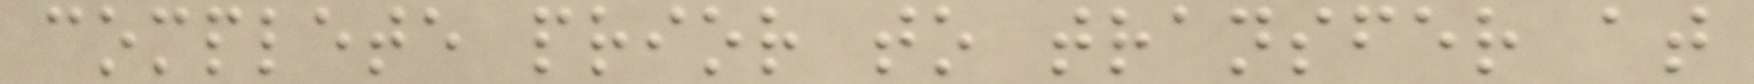complete prior to transfer at
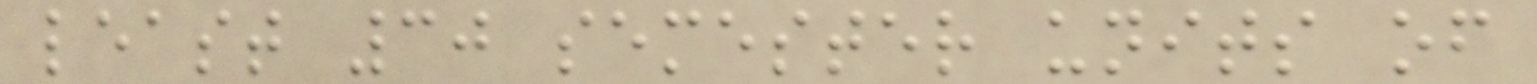least 30 semester units of
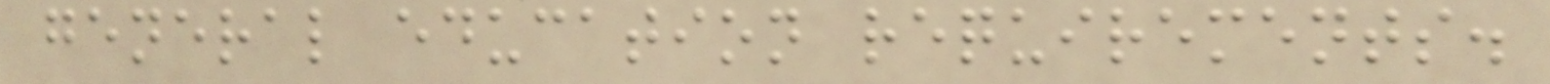general education requirements.
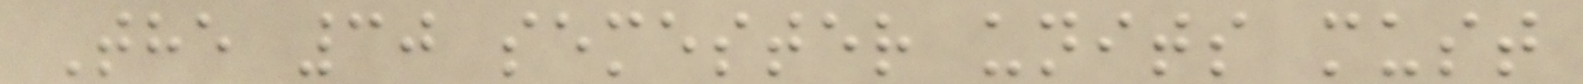The 30 semester units must
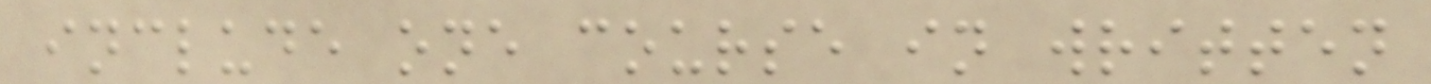include one course in written
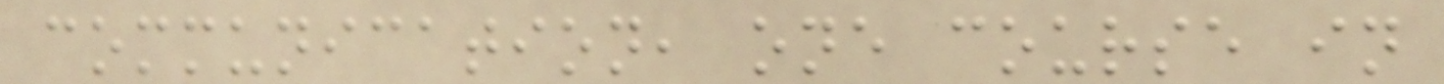communication, one course in
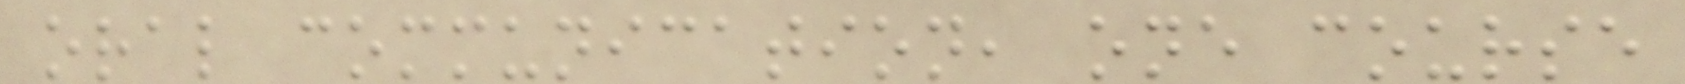oral communication, one course
